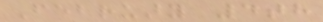February 4th
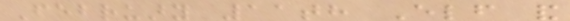February 11th Elf and
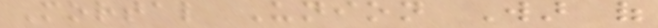Mortal Union War of
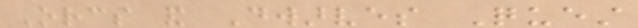Orcs and Dwarves Quest
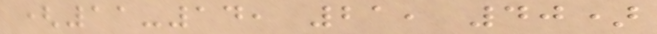(11-14, 21, 40)
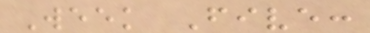Week Five:
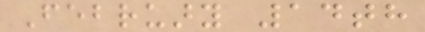February 14th
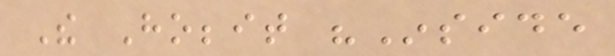The Hobbit "Inside
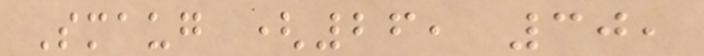Smaug (26, 30,
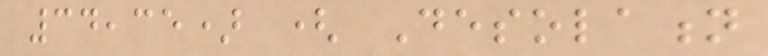34,35) ( Desolation
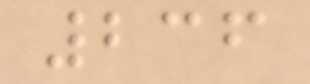236
